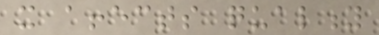it affects quality
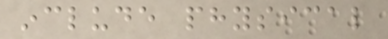include physical
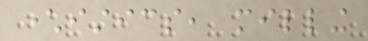characteristics, milling
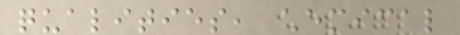qualities, chemical
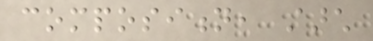composition, starch
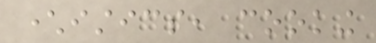characteristics, cooking
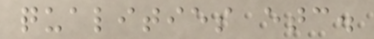qualities etc.
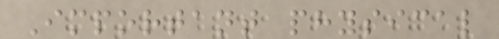Important physical
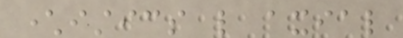characteristics like axial
